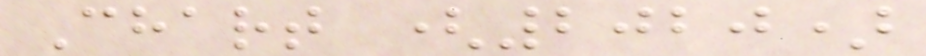Chart (2020)
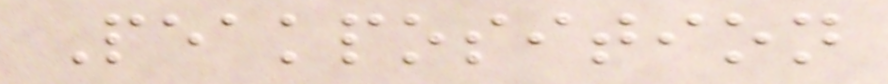Peakposition
